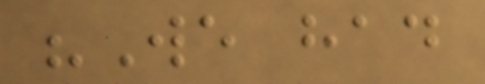"We had
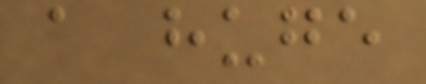a huge
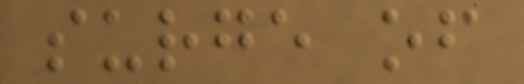surge of
